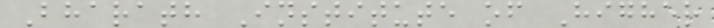Bharath Institute of Higher
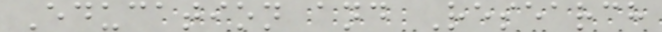Education and Research
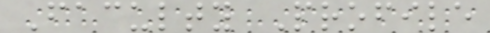Faculty Profile
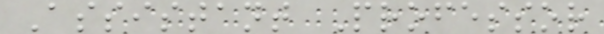Assistant Professor
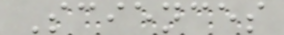Sciences
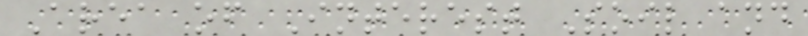Area of Interest Soil and
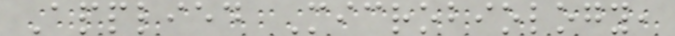Applied Microbiology,
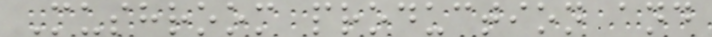Mushroom production and
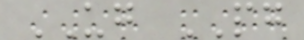UG PG
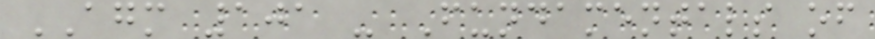AGM 101 - Fundamentals of
